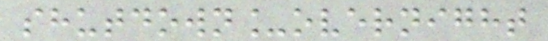shutdown_overnight
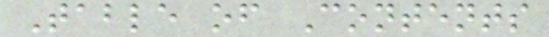Table of Contents
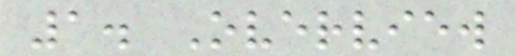1. Overview
